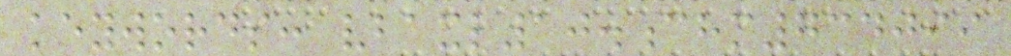keywords: vbaxl10.chm734099
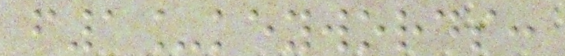f1_keywords:
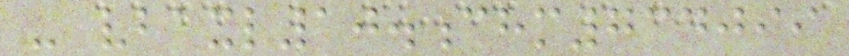- vbaxl10.chm734099
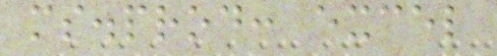ms.prod: excel
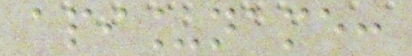api_name:
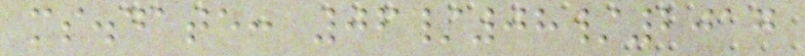ms.date: 06/08/2017
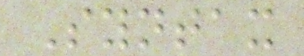Syntax
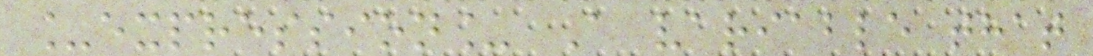_expression_ A variable that
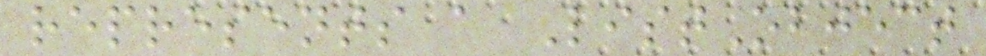represents a ListObject
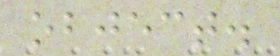object.
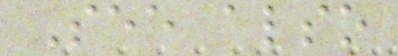See also
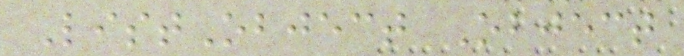ListObject Object
